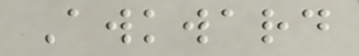Awkward
